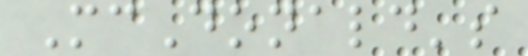McDonald's
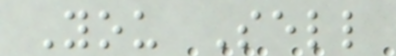You Sell
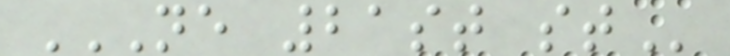NE 21ST ST
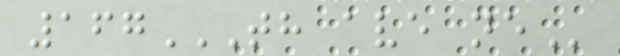167TH AVE NE
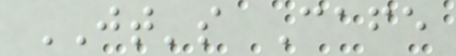JT's Cafe
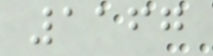1167
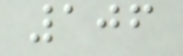106
